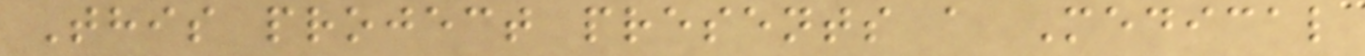This project presents a Medical
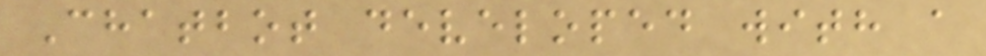Chatbot developed with a
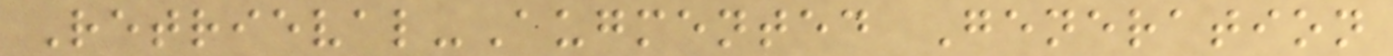Retrieval-Augmented Generation
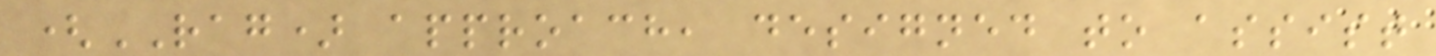(RAG) approach, designed to assist
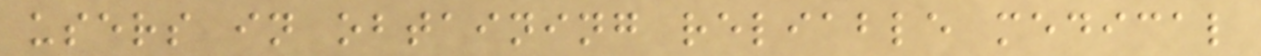users in obtaining reliable medical
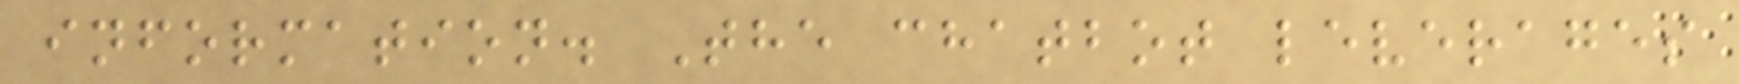information. The chatbot leverages
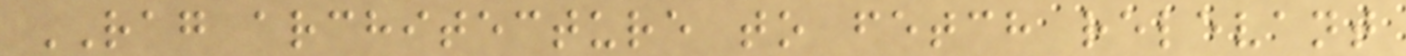RAG architecture to fetch relevant
